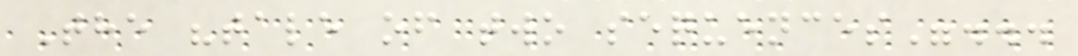The "tale of two sequences"...
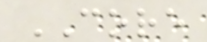CORE
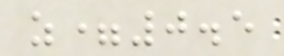z=0.5
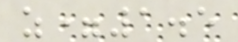z=1.5
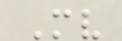Mv
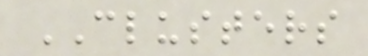CLUSTERS
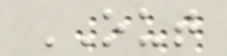OUT
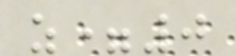z=0
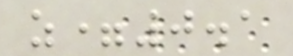z=0.1
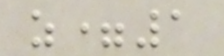z=1
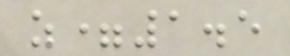z=1.5
